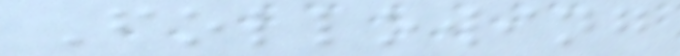Following
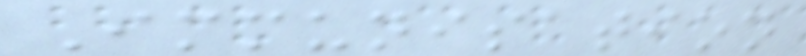Immunisation
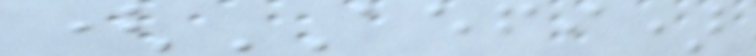(AEFI)
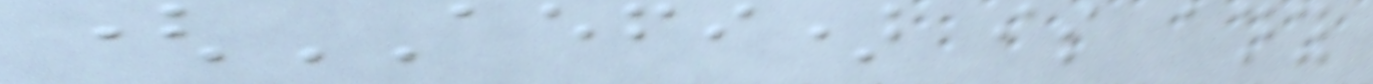(AEFI) is any
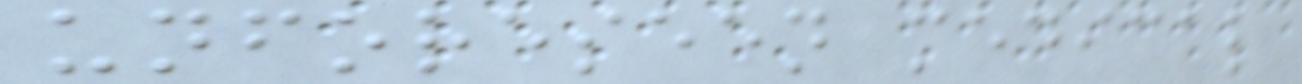unforeseen medical
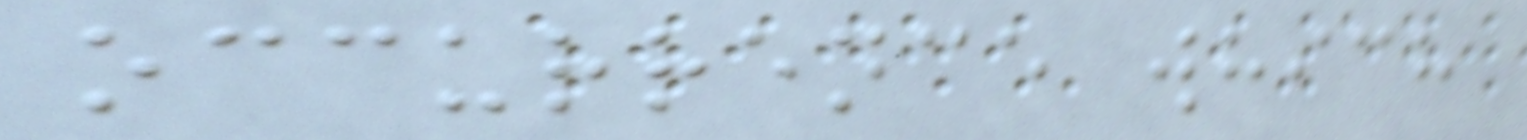occurrence which
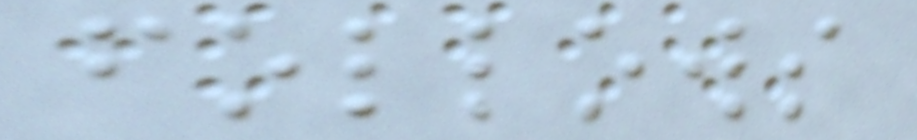follows
